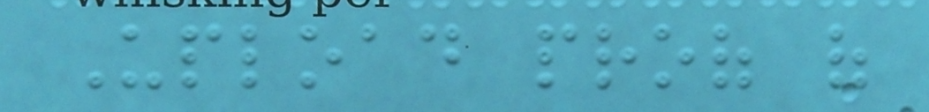Upload proof of
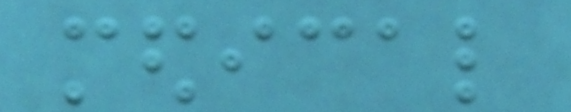medical
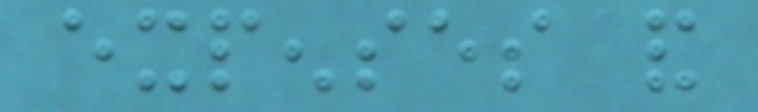expenses and
